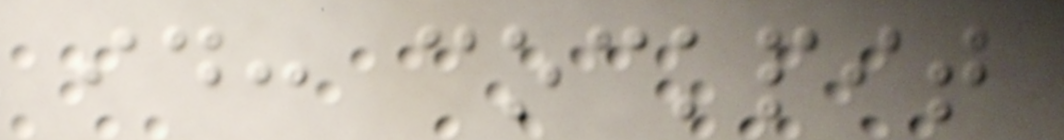id: cockpit
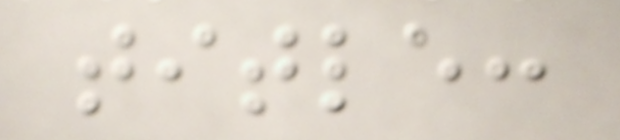title:
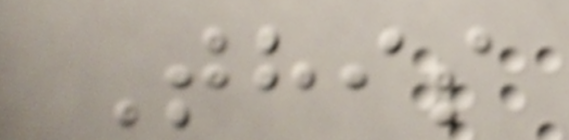This
